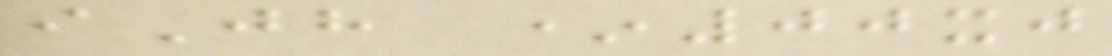iJh *00xj
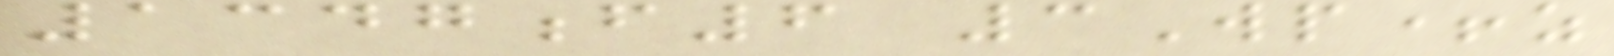1347f6 3Wp+z
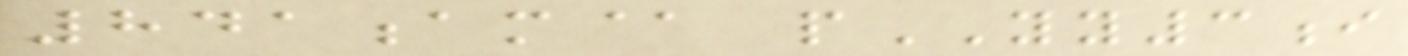841am@ pYY3i
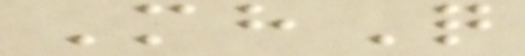MhQ
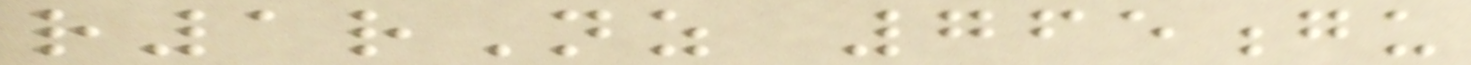r1rNz 765gu
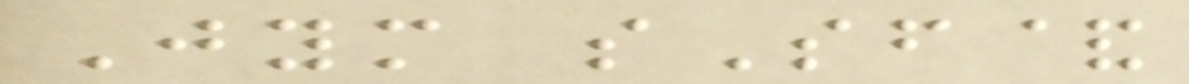Jym sSf&
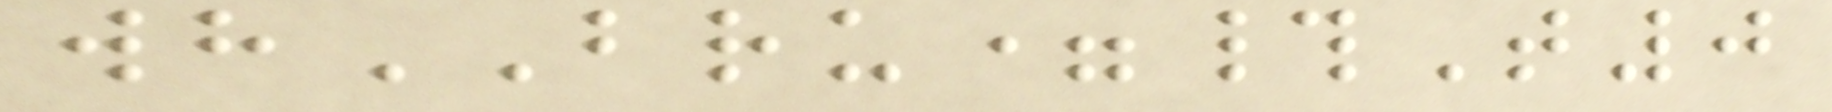whBRU=#T0
